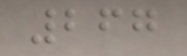267
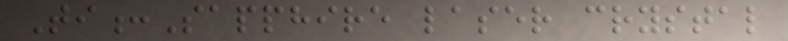Ti:Sapphire laser crystal
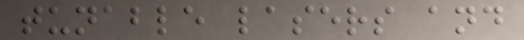tunable lasers and
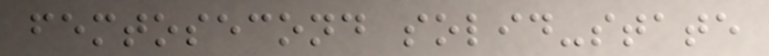femtosecond solid-state
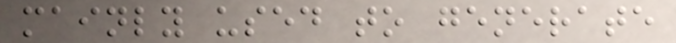mainly used to generate
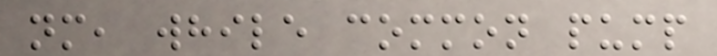nm, while common pump
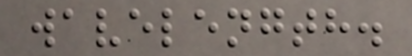wavelength.
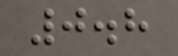0.8
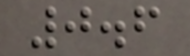0.6
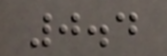0.4
